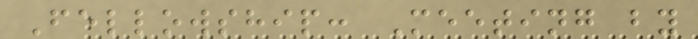Fellowship: Meeting by
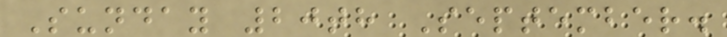Sunday 20th September.
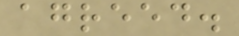agreed.
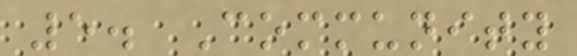5. Community
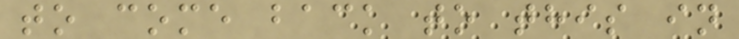to come back to this in
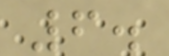6.
